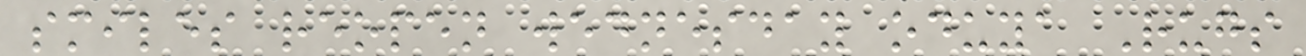smiles reopen wednesday oduya Rugs
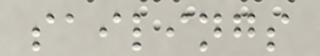sailings
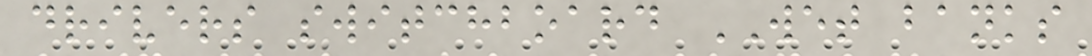drivers switchboard WET banks
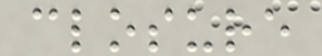closure
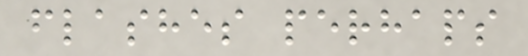flashes perhaps
